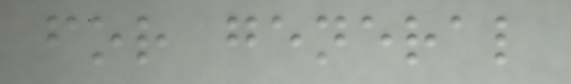for general
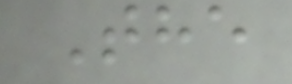The
